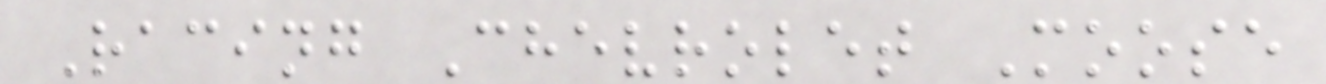Racing Chevrolet Moose
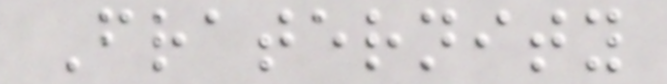Fraternity
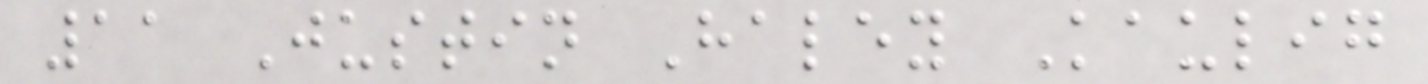11 Justin Haley Kaulig
